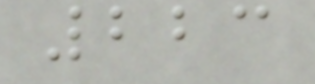223
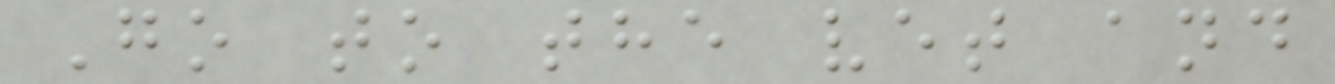Go to the vet and
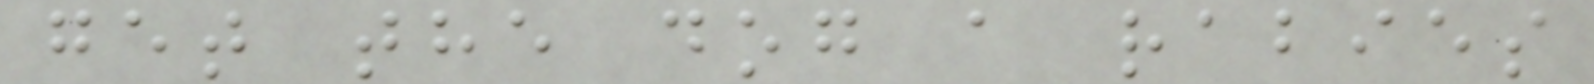get the dog a rabies
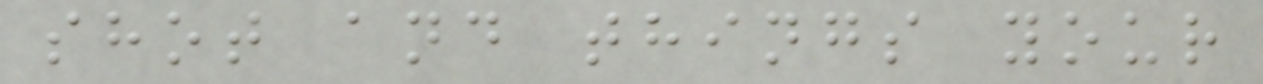shot and things your
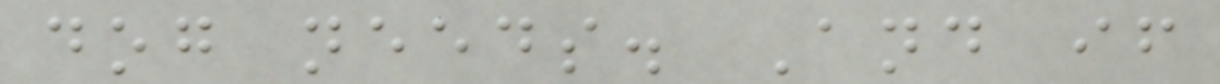dog needs. And if
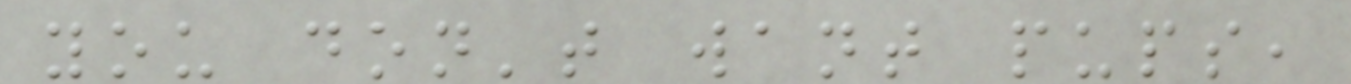you don't want pups,
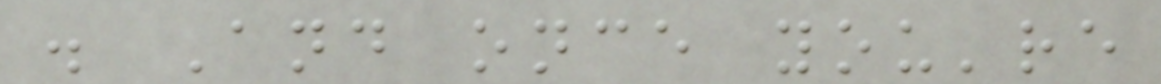. And once you're
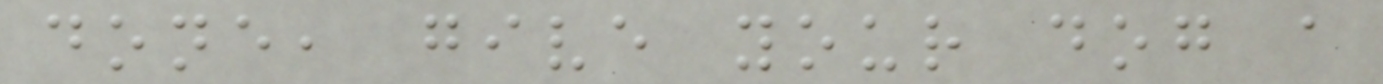done, give your dog a
